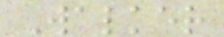Walker
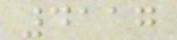4117
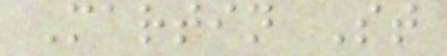Martin St
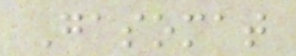Gasomat
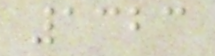1323
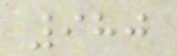980
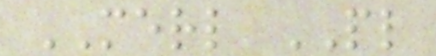MERL PL
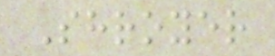Shroyer
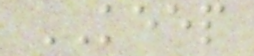KEEP
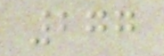277
